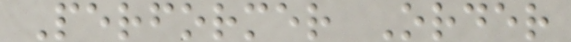Performer Order
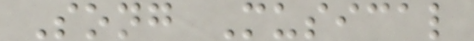Song Musical
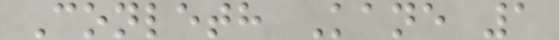Conleth Kane 1
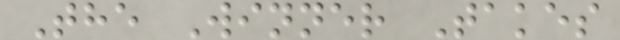The Winner Takes
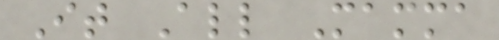It All Mamma
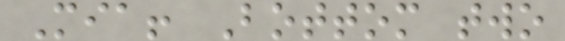Mia! Bottom two
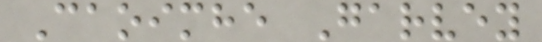Caoimhe Garvey
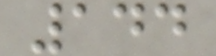144
